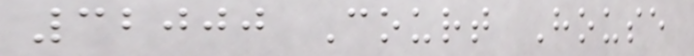32000 Court House
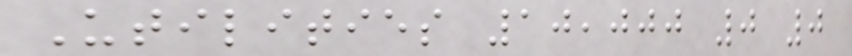Utilities 10,000 0 0
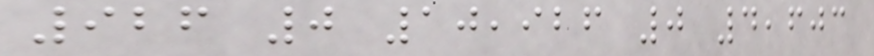926 0 10,926 0 4,603
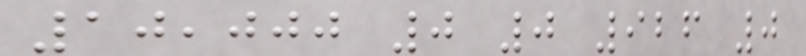10,000 0 0 926 0
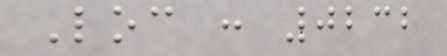Loc : 0232
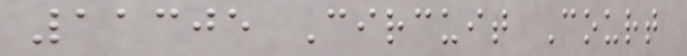11305 Circuit Court
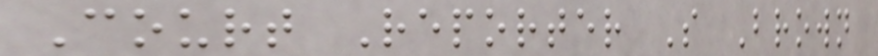Court Reporter S Brown
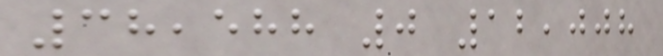38,588 0 12,008
